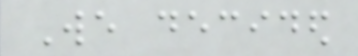We decided
